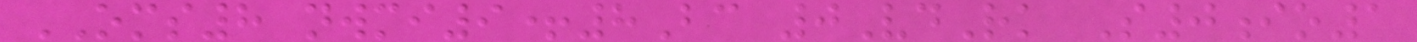OMS8 nwmi9+8Bc 0VdRk S0io1
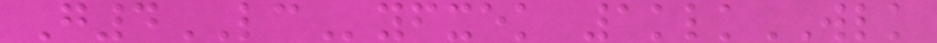G4LCyfxek 1klkWLK
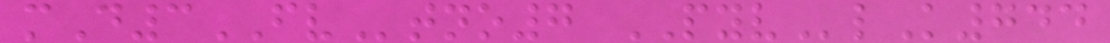mD3FVtno7 PYVlK744
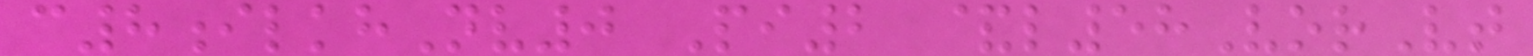c8ilkhNv0 Pi2 &l58VorVt
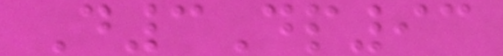D3Dp93
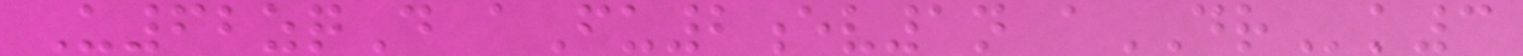U62zqD aFu2ev1n aDRk3
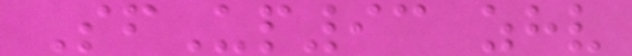SfUp93 zhv
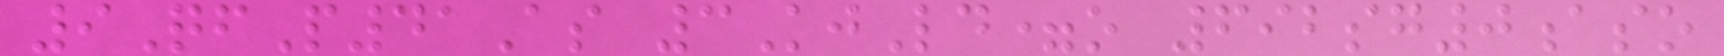9QfP41As 3KjLd=o 692sg0aso
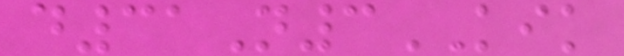d31N3KIK
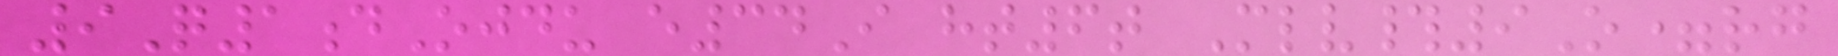9Q1dOjdu e34I ht6t Mlv#9O=rg
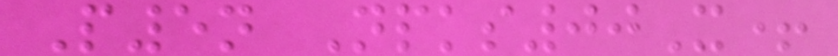P5n Npks00X+
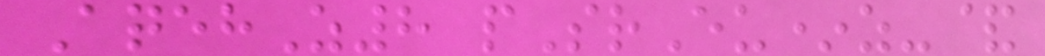AqehZ8 pSrEu*z-&
